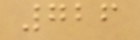726
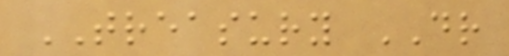TREASURY DR
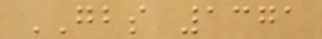GBS 1371
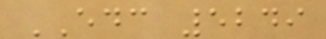EDC 5249
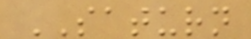SATURN
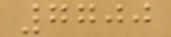7700
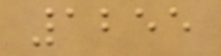1255
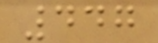447
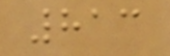813
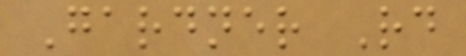Gardner Rd
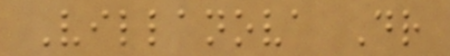Villanova Dr
